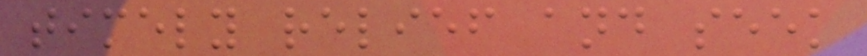timely relief and seek
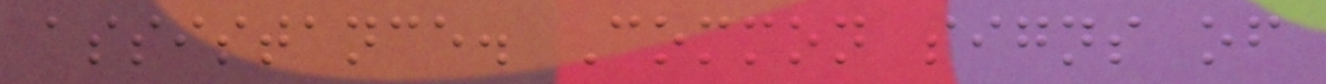assistance. Common signs of
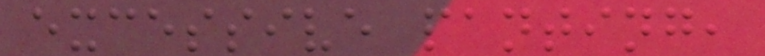excessive panting,
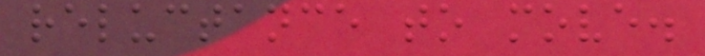reluctance to move.
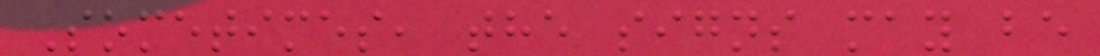Sometimes, the signs may be
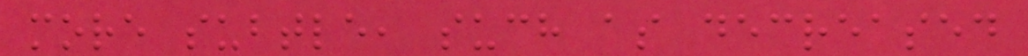more subtle, such as decreased
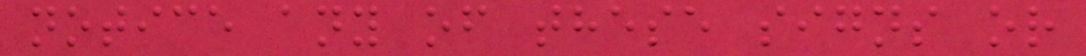notice any of these signs or
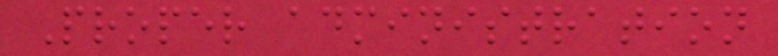Proper administration
